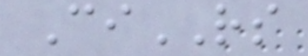CiRS
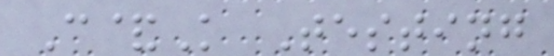C&K Testing
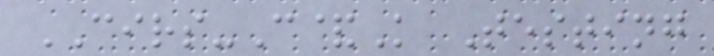CIRS-C&K Testing
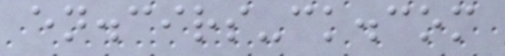en.cirs-ck.com
